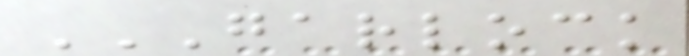GARLOCK
